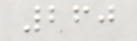260
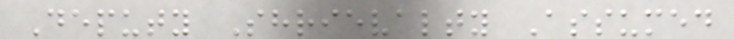Deputy Shrievalty Assumed
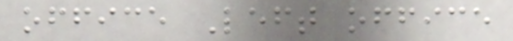office Left office
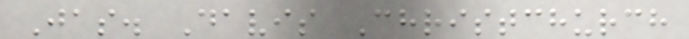Jas. Davis Christchurch
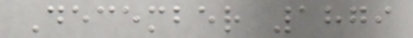December 1879
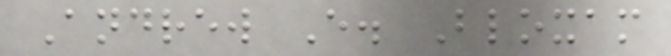Andrew E. Bloxam
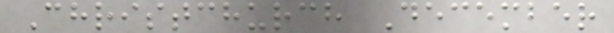Christchurch December
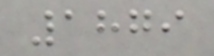1879
